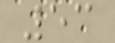53
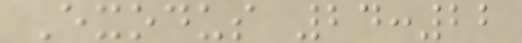Exodus 24:22
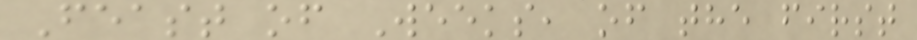Feast of Weeks, of the first
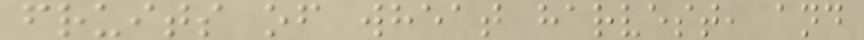fruits of wheat harvest, and
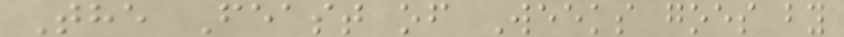The Feast of Weeks goes by
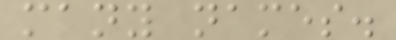many names.
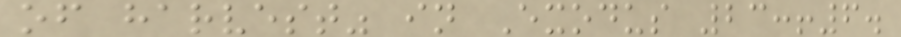of harvest" in Exodus 23:!6.
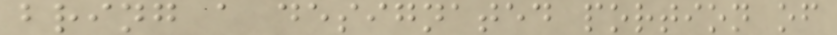bring a designated portion of
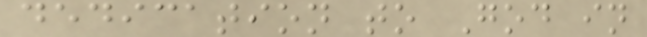dedication to God in
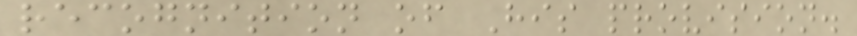recognition of His provision.
